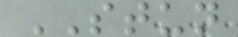STUN
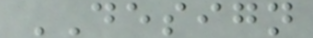DESIGN
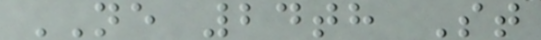NE 24th St
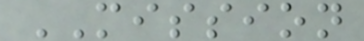MISSION
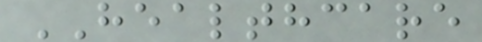HEALTHCARE
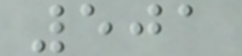501
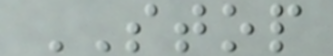STOP
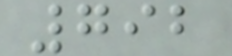792
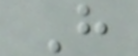H
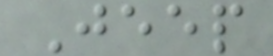Jeep
